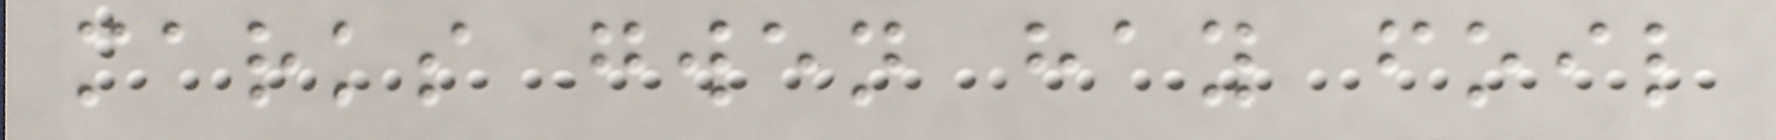marks gwen hay foil
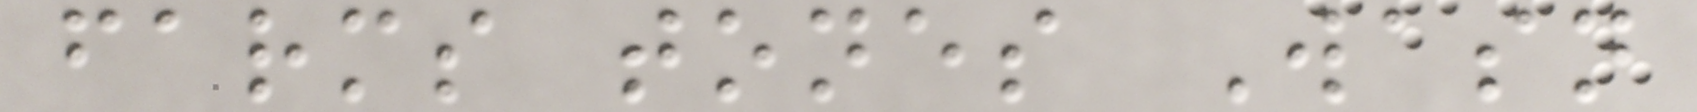farms tones Wasn
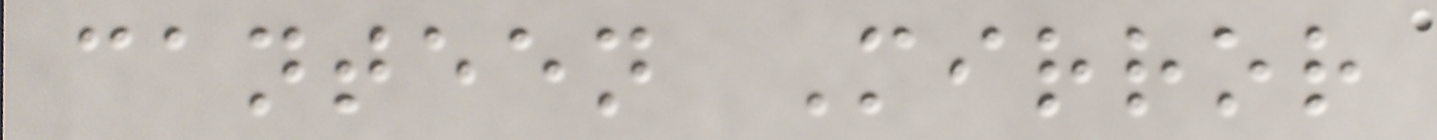canteen Mirror
